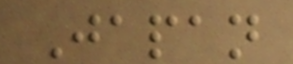Japan
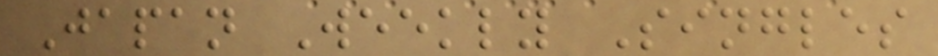Japan Weekly Singles
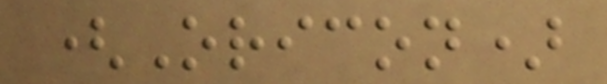(Oricon)
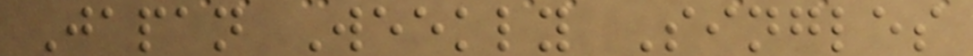Japan Weekly Singles
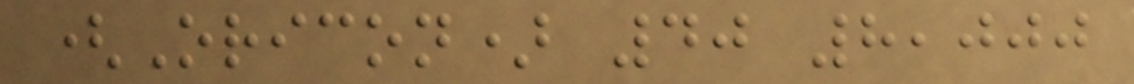(Oricon) 40 8,000
